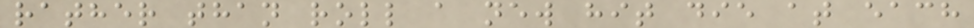rather than roll a new hit die at each
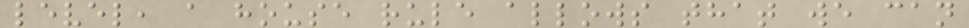level, a house rule allows that we can
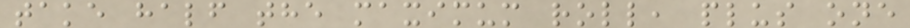take half the maximum roll, plus one
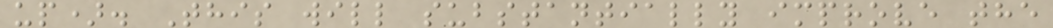up). This will substantially improve the
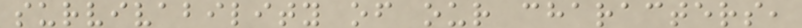survivability of our characters,
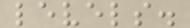levels.
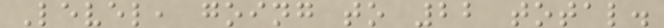Level, going to 22 total.
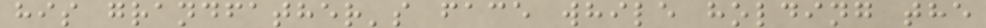his grandfather's face while holding the
